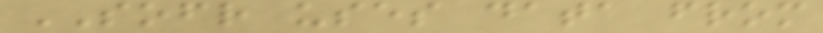SOFR uses data from
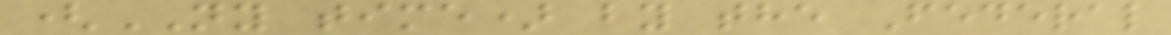(NY time) by the Federal
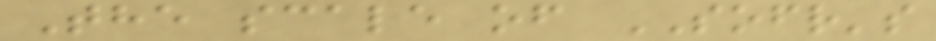The scale of SOFR's
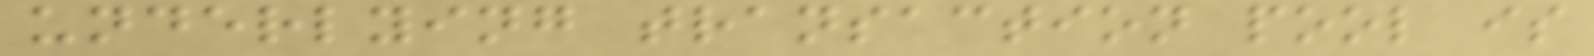underlying transaction pool is
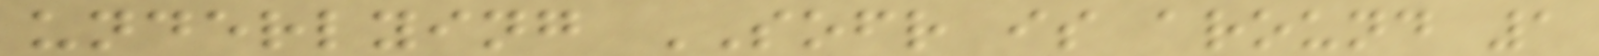underlying SOFR is around 1
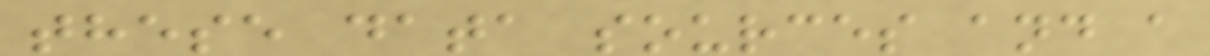these data sources and a
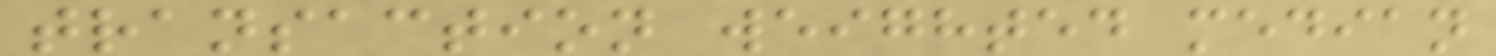transaction weighted median
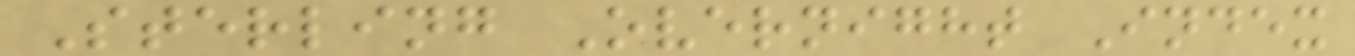Sterling Overnight Index
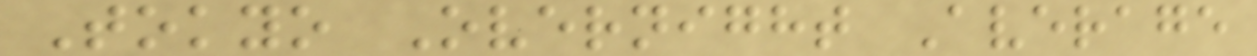Tokyo Overnight Average
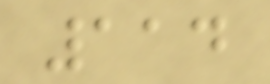114
